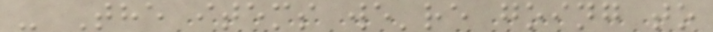- The items we're going to
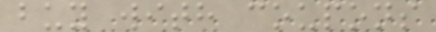buy with coupons
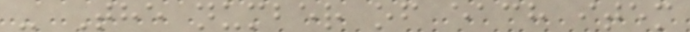- The number of each item
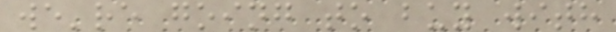we're going to buy with
